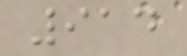914
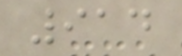914
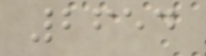2654
